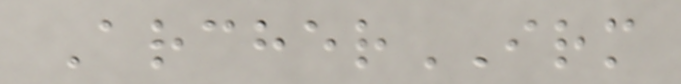ArcherIRM
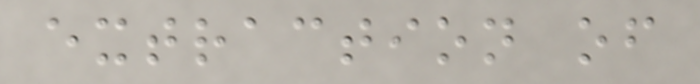extraction of
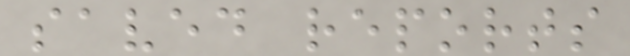saved reports
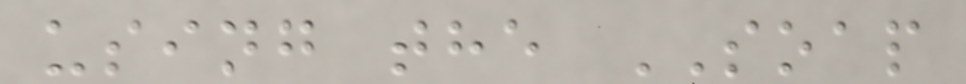using the SOAP
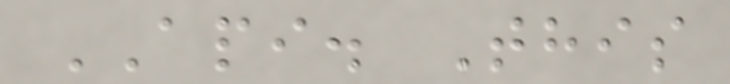API. This
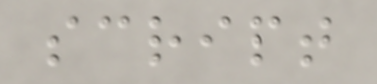script
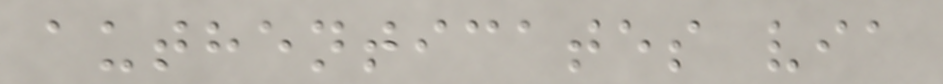authenticates via
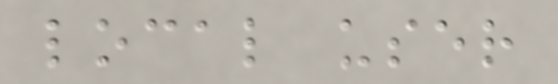local user
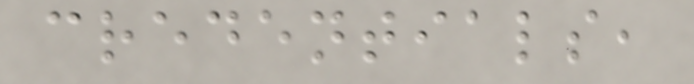credentials,
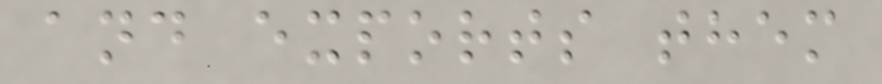and exports them
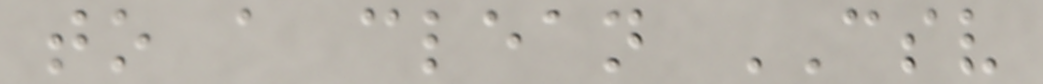to a clean CSV
